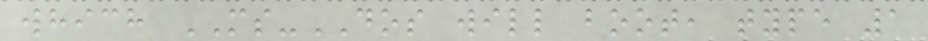which MS-DOS will boot, type 1
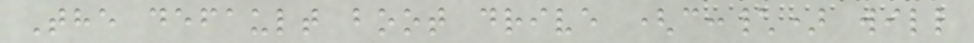The default boot drive (c:\) will
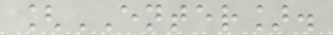[ENTER].
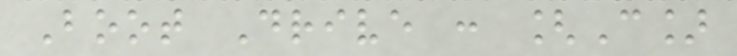Boot Drive : [C]
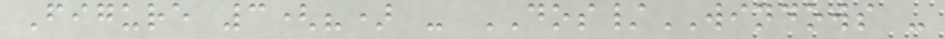Figure 3(?) - DOS/WINDOWS -
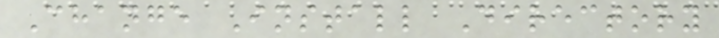Change Install Directory
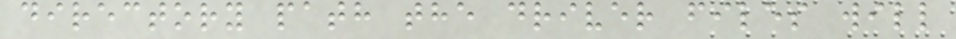directory path the driver files will
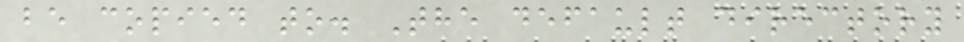be copied to. The default directory
